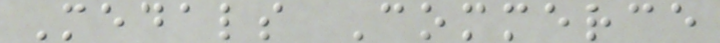Medals Commerce
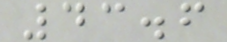43.6
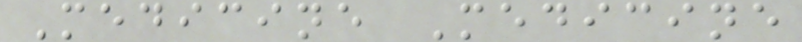Medicine Medicine
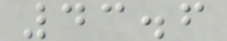43.6
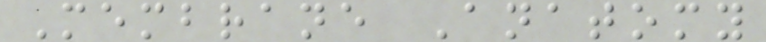Membrane Anatomy
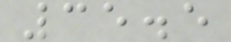35.5
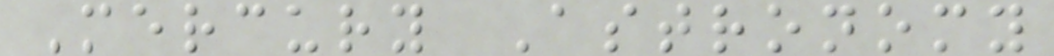Mercury Astronomy
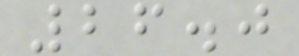26.0
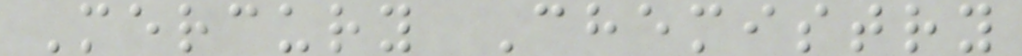Mercury Chemistry
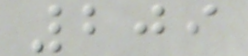209
